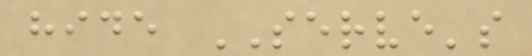hide SERVE's
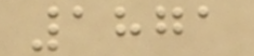1871
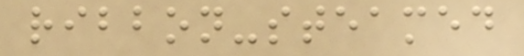ribbon-steamed
